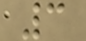3
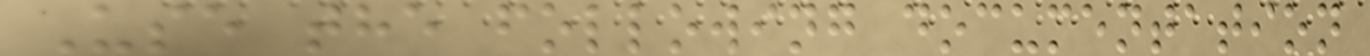Use the following documentation
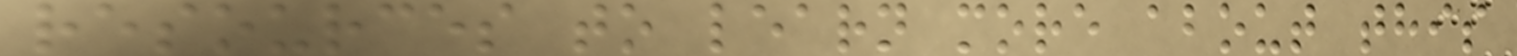resources to learn more about this
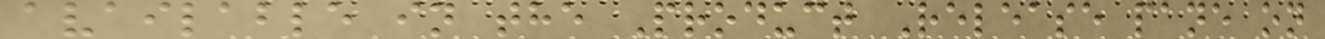available in the Product Release pane on
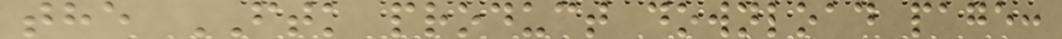the FTK product download page:
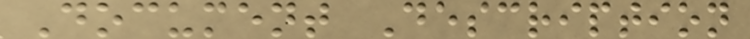Document Description
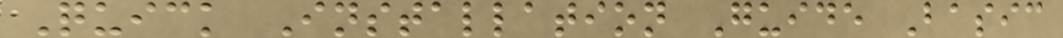Quick Installation Guide Basic
